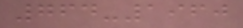764-1960
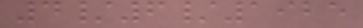4/6/1925
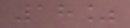18%
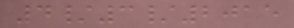4/3/2015
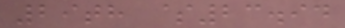29th $23.94
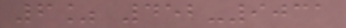6% 452-9031
